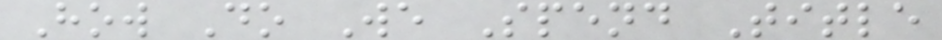How Do We Spend Title
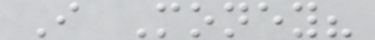I Money?
